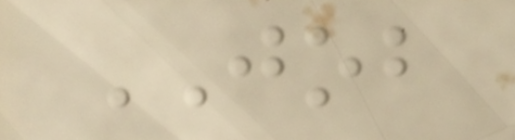JOB
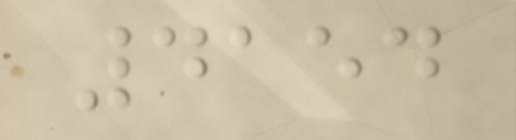4154
